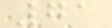71
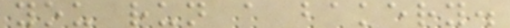you run a bakery.
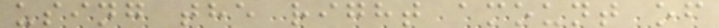using the right amount of
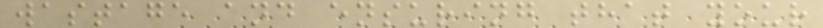wastage and ensuring that your
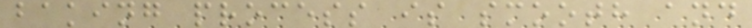baking process is smooth and
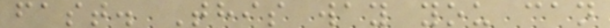fast. This way you can
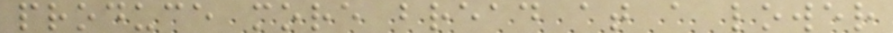produce more bread at a lower
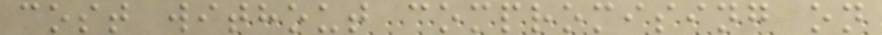cost without compromising on
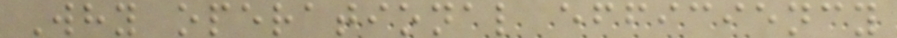Why operational efficiency
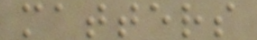matters
